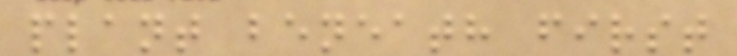plant beneath first
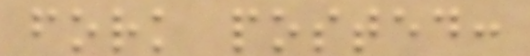fork posted:
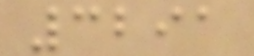3291
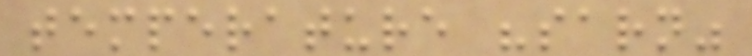temperature "sarn"
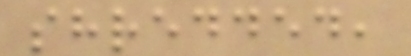shredded,
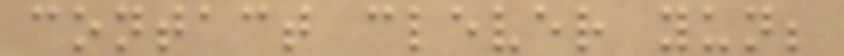contact clever yun;
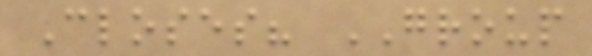Closes? GROUP
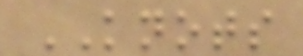KNOTS
